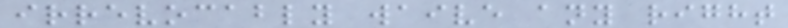irrevocably waive any right
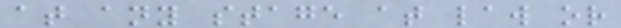at any stage at law or
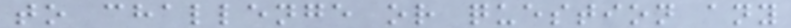to challenge or question any
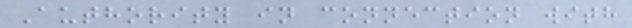Authority in connection with
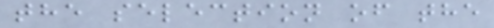the selection of the
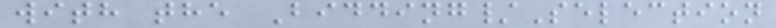with the Bidding/Selection
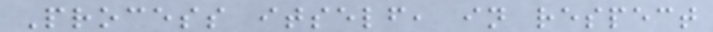Process itself, in respect
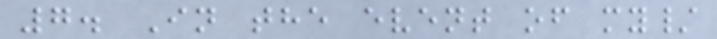7. In the event of my/
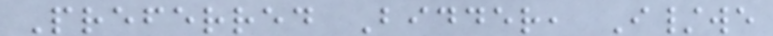Preferred Bidder, I/we
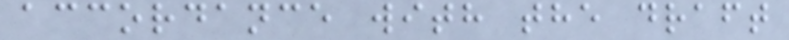accordance with the draft
